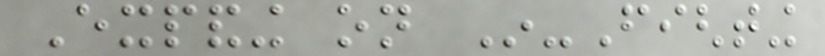Expanding on In-Fighting
